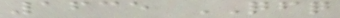1635 QFQ
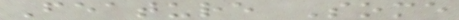Feature Some
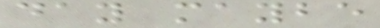day maybe
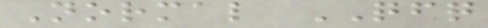Normal QFQ
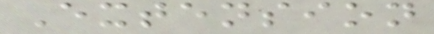Extension
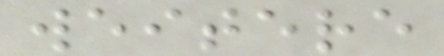weitere
